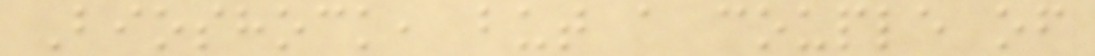Bioshock, but a couple of
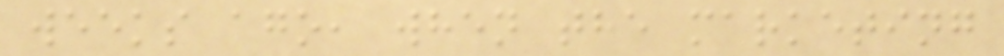weeks ago, when the marketing
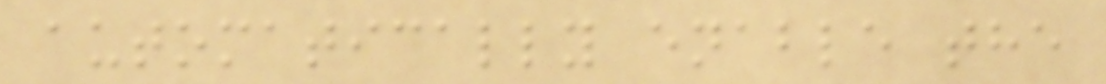automatically enable the
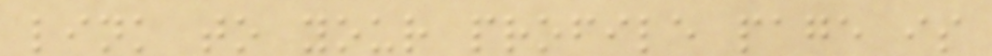link to your profile page is
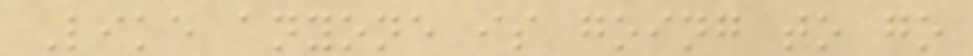Like anyone is going to go
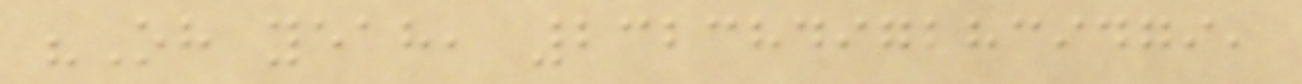"Oh yeah, 232384972839479,
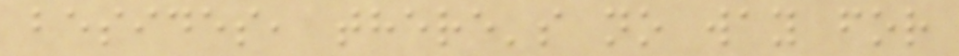besides, there's no way for
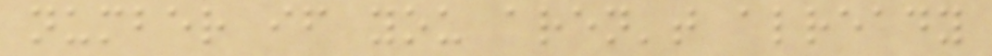number if you aren't already
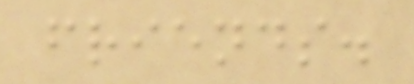friends.
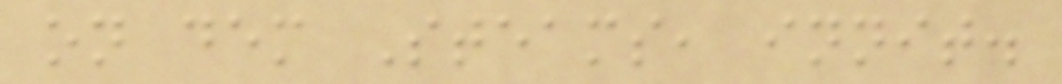on dem Steams, innit.
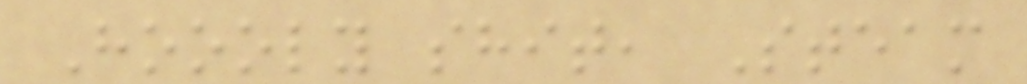Hoooly shit, Steam
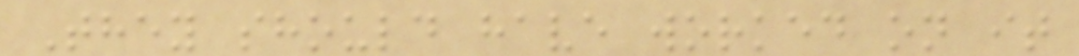They should have worked on it
